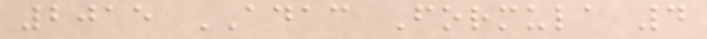2015 ADAC Formula 4
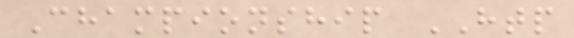Championship HTP
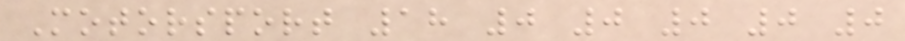Motorsport 18 0 0 0 0 0
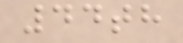44th
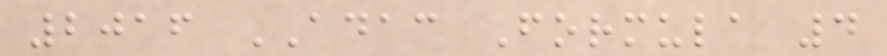2016 ADAC Formula 4
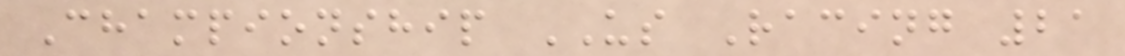Championship US Racing 21
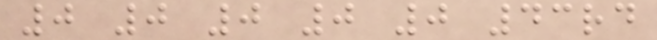0 0 0 0 0 43rd
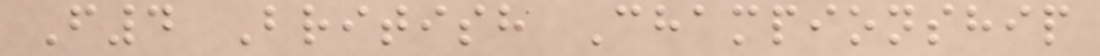F4 British Championship
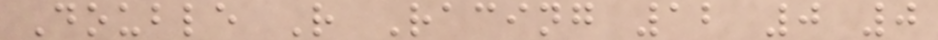Double R Racing 12 0 0
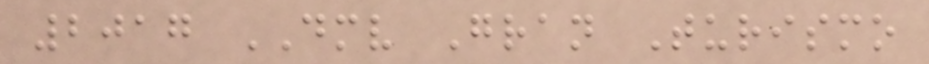2017 DMV Gran Turismo
